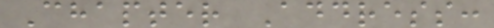Chapter Address:
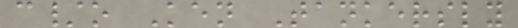c/o Ken Tankersly
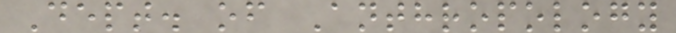Dept. of Anthropology
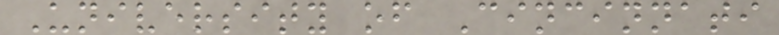University of Cincinnati
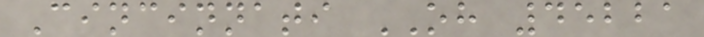Cincinnati OH 45221
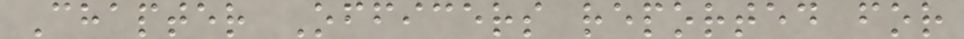Chapter Officers reported for
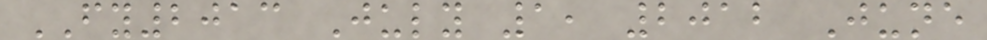FY2013 July 1, 2012 June
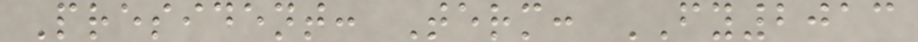President: Term: FY2013
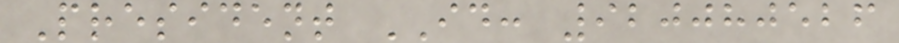President ID: 920080526
